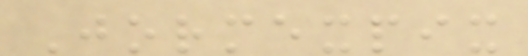Jormexpix
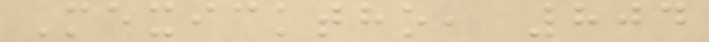Mexicktho, 804
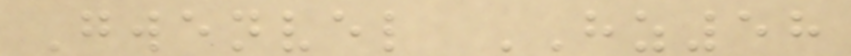Gwenvel HZ58
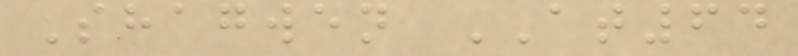Shagwen AT64
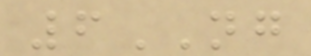6NG
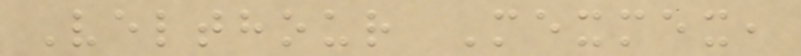Velthour Mexmex,
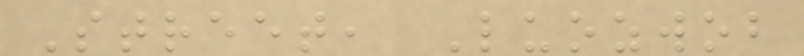Street, Luozwob
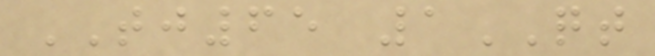TJ65 1QT
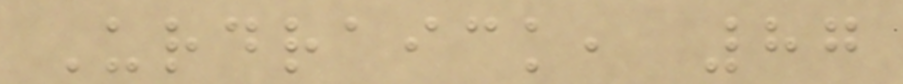Urdraick, 87
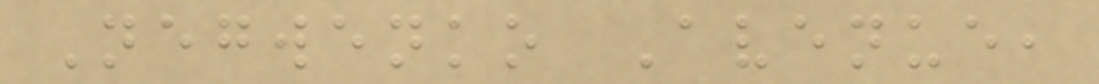Negwenko Avenue,
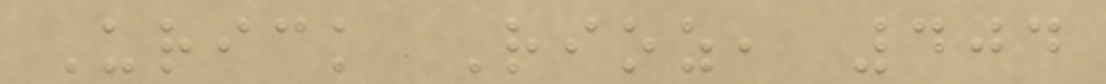Urick Rioz, 404
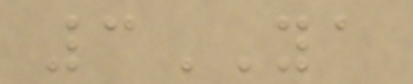3YA
